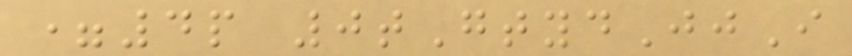=4p 0tGtydJjI
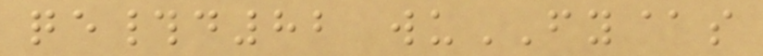qe#d82 wuFY@s
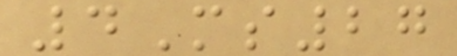4Ms27
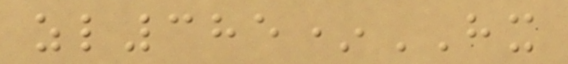zl385*HX
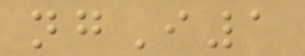ngI1
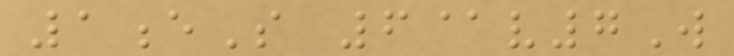1eS 6@v7W
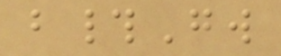b#Gw
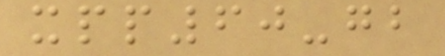xpp60-gb
